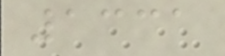1331
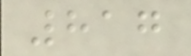817
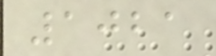1021
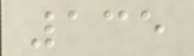135
